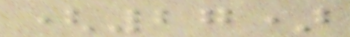(27)
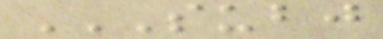SUBJ
